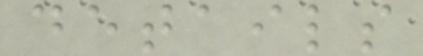details
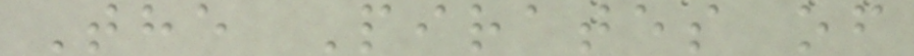The Pirates of
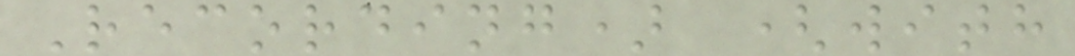Recording) (with
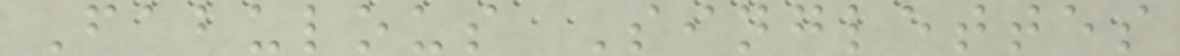Fabulous Singlettes
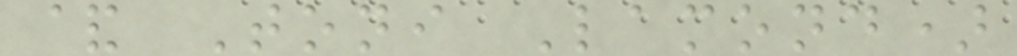& Toni Lamond)
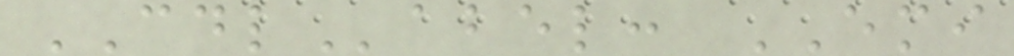CDLabel: EMI
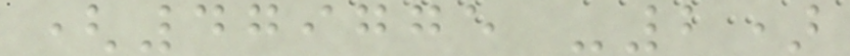(479775 -2)
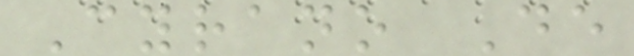Cyrano De
